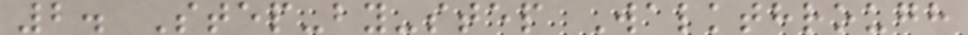2. Step-by-step Walkthrough
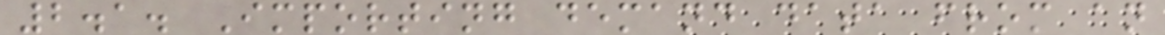2.1. Importing demand data from an
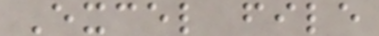Excel file
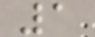1
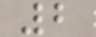2
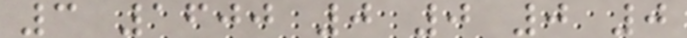3 1600 0 0 0 0
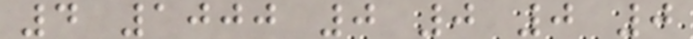4 1000 0 0 0 0
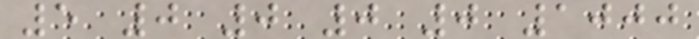5 0 0 0 0 1000
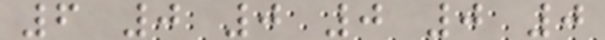6 0 0 0 0 0
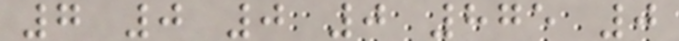7 0 0 0 875 0
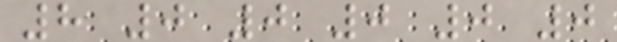8 0 0 0 0 0
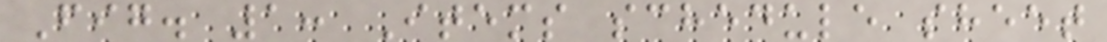Fig. 1: Items schedule sheet
